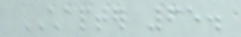CHAPTER 65.
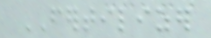FERTILIZER
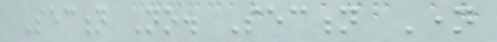Section No. Section Name
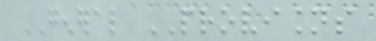GENERAL PROVISIONS
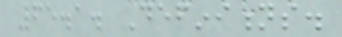65.1. Definitions.
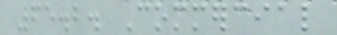65.2. Commercial
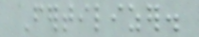Fertilizer.
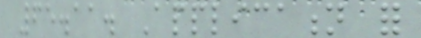65.11. Application for
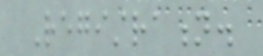Registration.
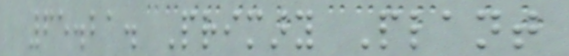65.21. Primary Plant
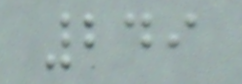249
